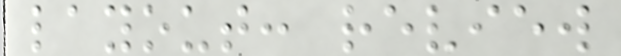layout: review
